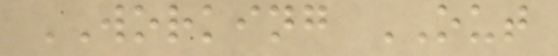WORKING OUT
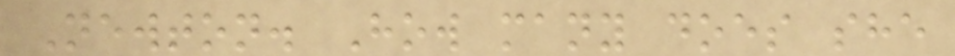Newton. How many does she
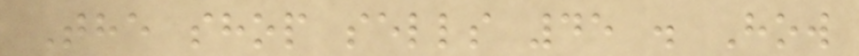The shop sells 45 . How
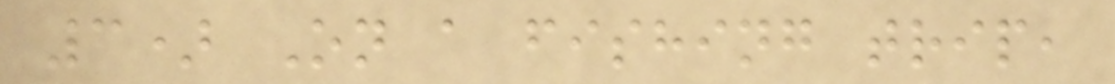3) On a fishing trip,
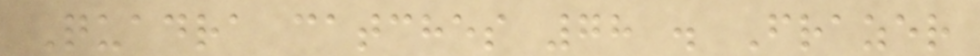Quadra catches 78 . Frazer
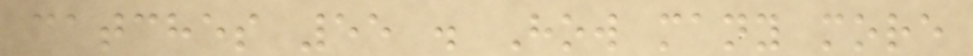catches 55 . How many more
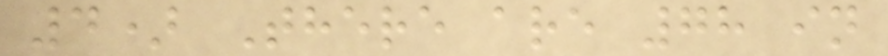4) There are 78 in
